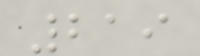219
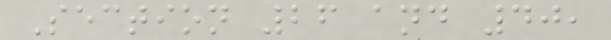Section 26 and 40,
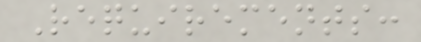Requirements:
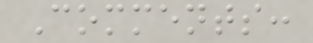Comments:
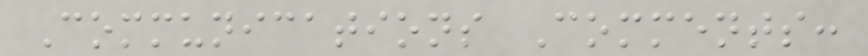Communications Comments:
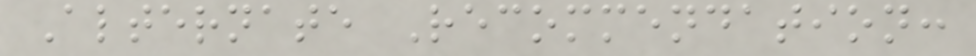Alternate Recommendation:
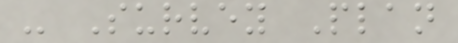- Survey Plan
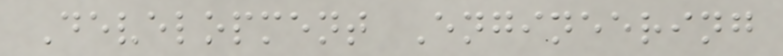Development Engineering
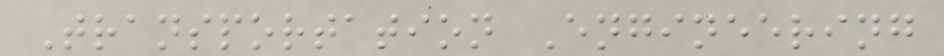Transportation Engineering
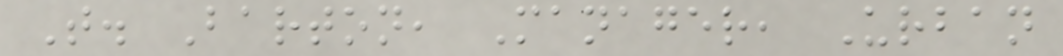T. Barton, Manager, Urban
